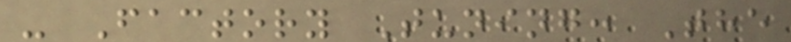- Factory Tuning: The
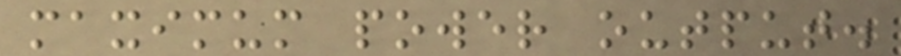maximum power output.
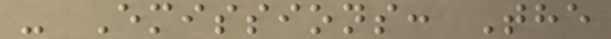- Emissions: The
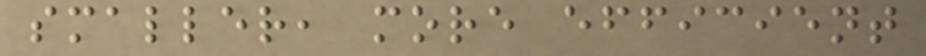smaller, more efficient
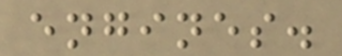engines.
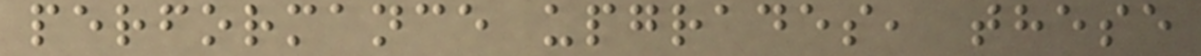performance upgrades, these
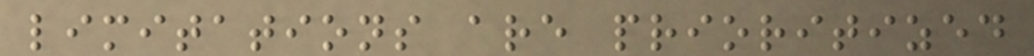limitations are prioritized
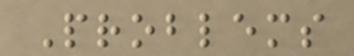Problems
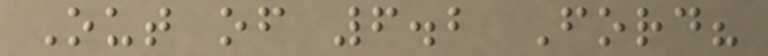Out of 6.2 Ford?
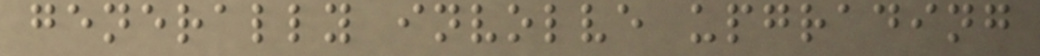generally involve upgrading
